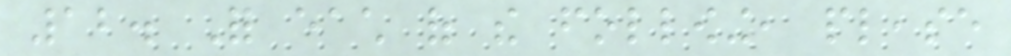12. For each of the following, please
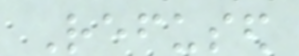Refused
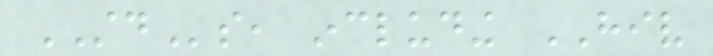STDs, including HIV
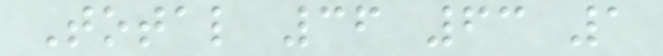Total 36 63 1
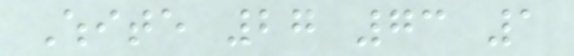White 27 73 1
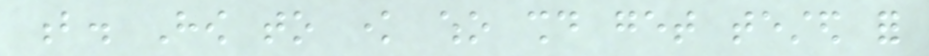b. How to know who should get tested for
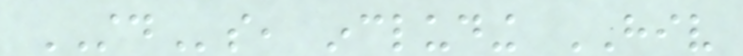STDs, including HIV
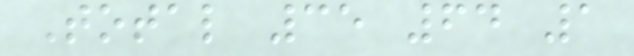Total 35 64 1
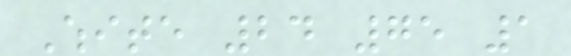White 24 75 1
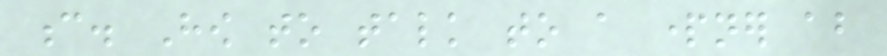c. How to talk to a partner about
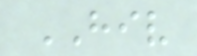HIV
